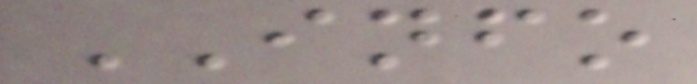INFO
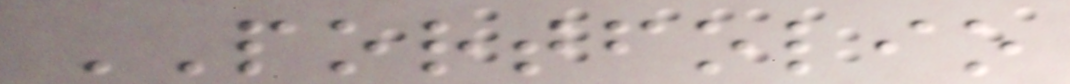PORTFOLIO
